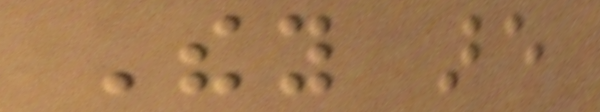They are
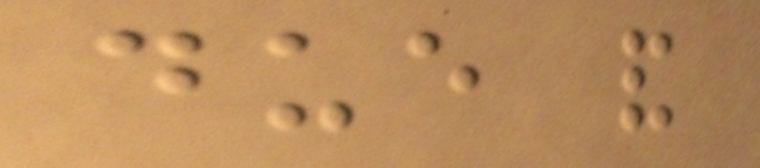due and
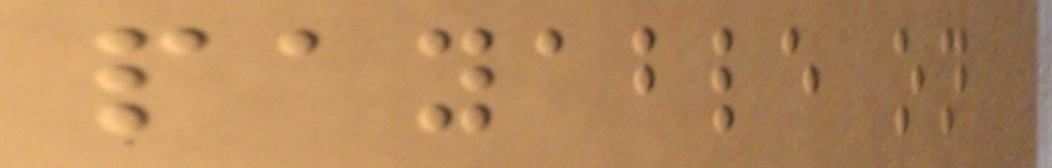payable on
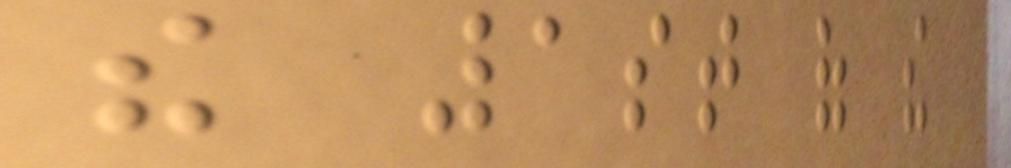the 1st of the
